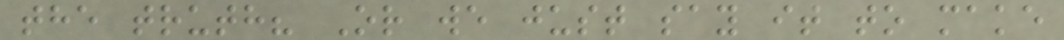the truth? Or we just say it to make
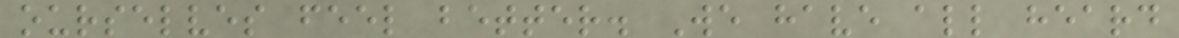ourselves feel better. We have all heard
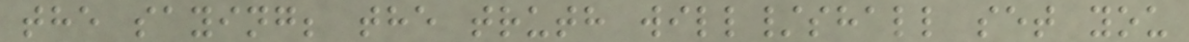the saying; the truth will/shall set you
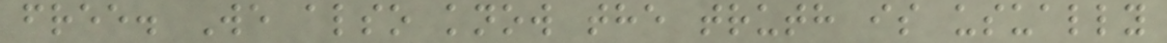free. We also know the truth is usually
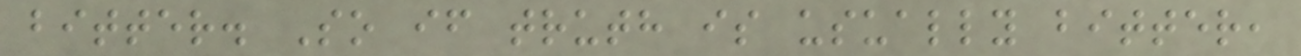bitter. So if truth is usually bitter,
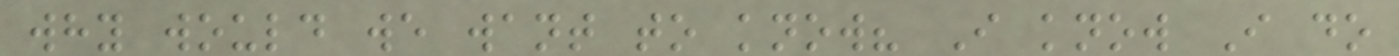why would we want to know? I know I do
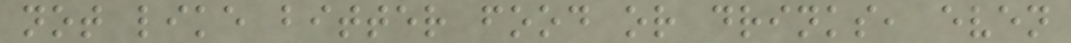not like bitter food or drinks, even
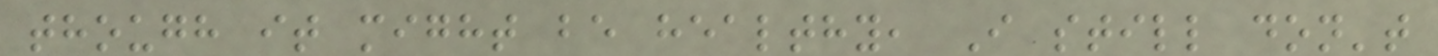though it might be healthy, I still don't
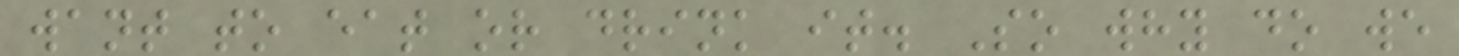want to eat or drink it. So why do we
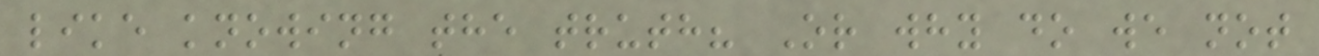like knowing the truth? Or why do we not
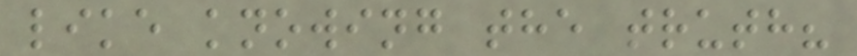like knowing the truth?
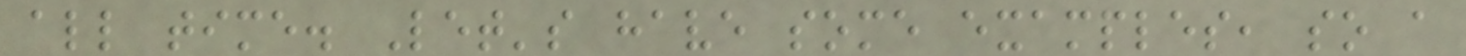all time. Let's have some examples, so a
